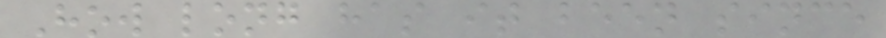How long has it been since
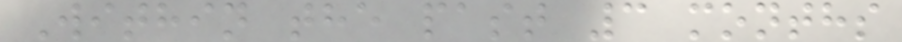Within the past 3 months
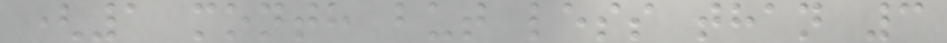(1 month but less than 3
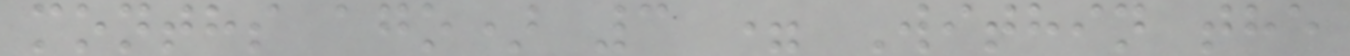months ago) 3 = Within the
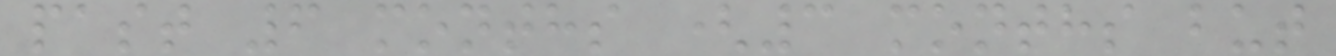past 6 months (3 months but
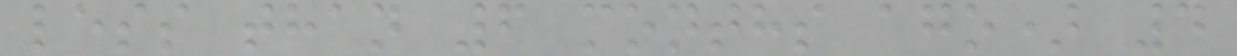less than 6 months ago) 4
